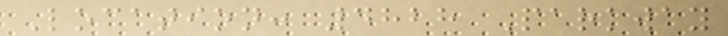Location: 4828 Parkway
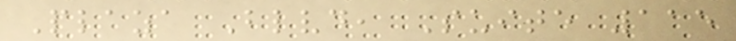Plaza Blvd, Suite 115
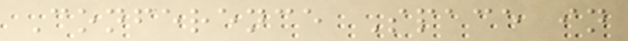Conference Space in
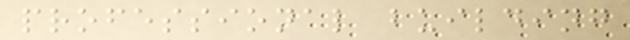professional building
